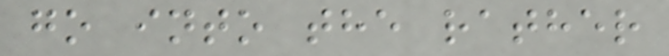go into the rather
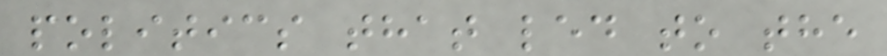politics that led to the
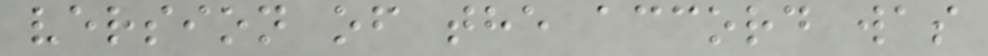version of the accord was
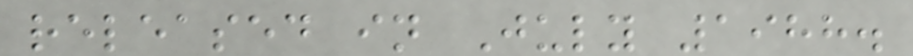released in July 1988.
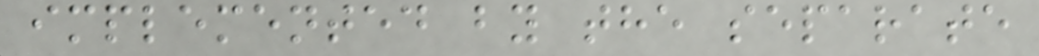implemented by the separate
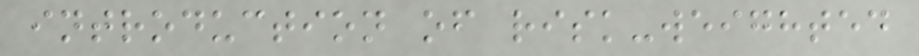introduction of risk-weighted
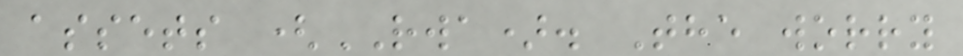assets (RWA). The worry
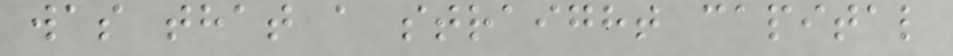was that a straight capital
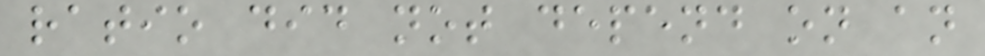ratio did not depend on an
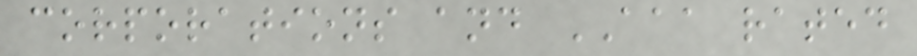corporations and AAA rated
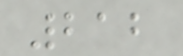212
